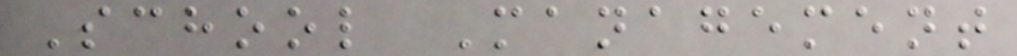School Management
